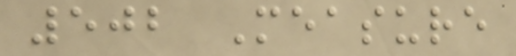502 Measure
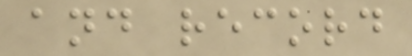and record
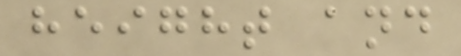height and
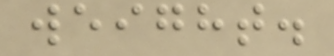weight.
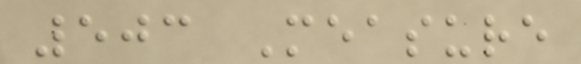503 Measure
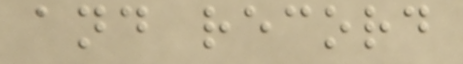and record
